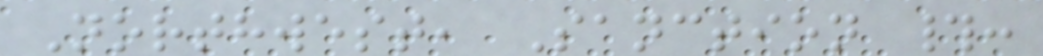Northwest, Sanction #:
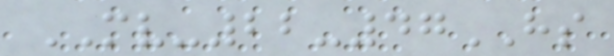MV-22-47HS
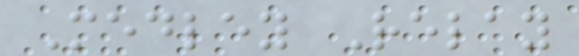Medley Relay
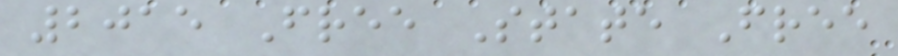2015 Free State Free
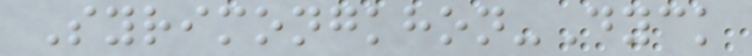Syrimongkhon-Dyck
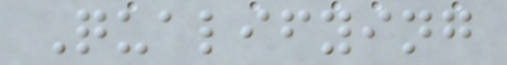Qualifying
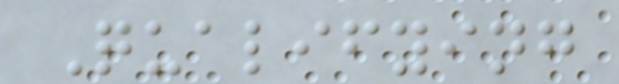Qualifying
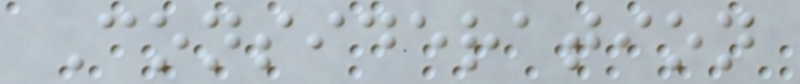Consideration
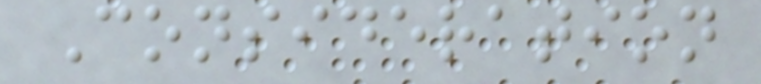Consideration
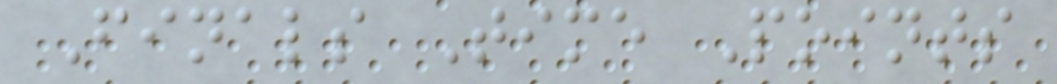Finals Time Points
